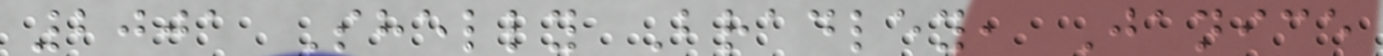2001 Shelly Bradley, Janice
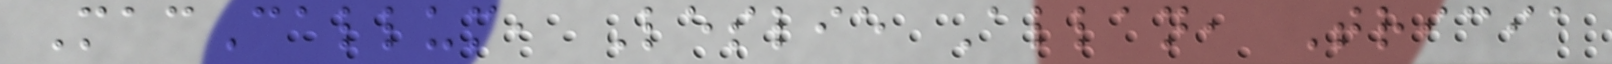MacCallum, Leslie Allan, Tricia
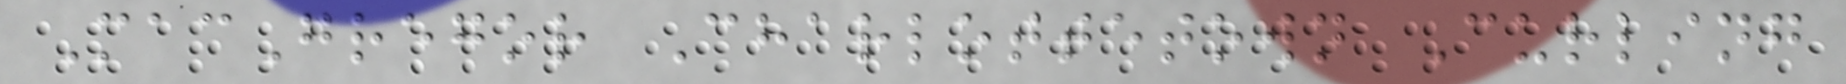MacGregor Charlottetown Curling
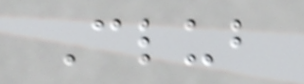Club
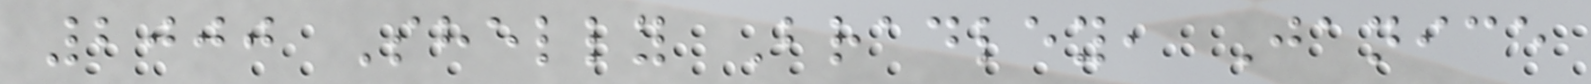2000 Shelly Bradley, Janice
